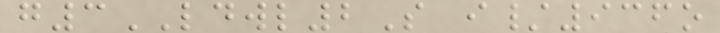g3LDWL2S i/936o
